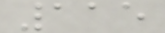115
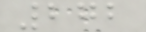272
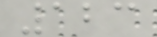123
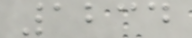1234
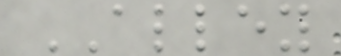ALLEY
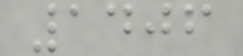1406
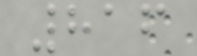816
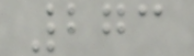273
